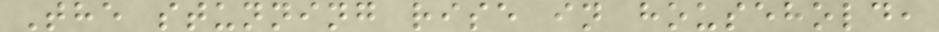The stunning rise in household,
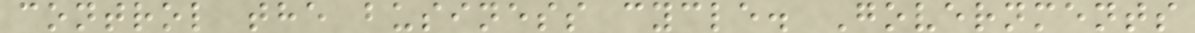control the business cycle. Governments
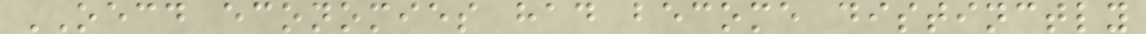OECD economies had become distinctly
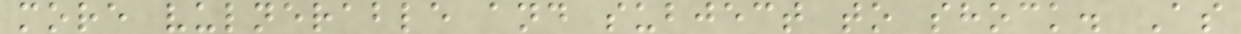more vulnerable and subject to shock. As
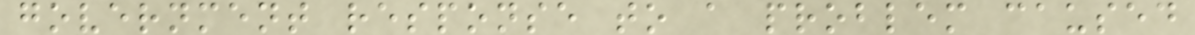government response to a problem caused
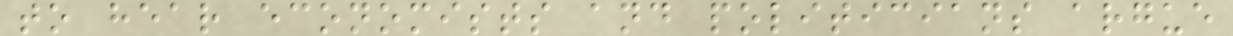to hear economists and politicians argue
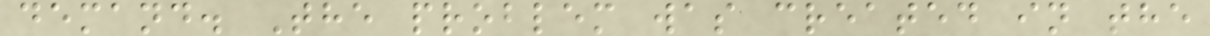demand. The problem was created in the
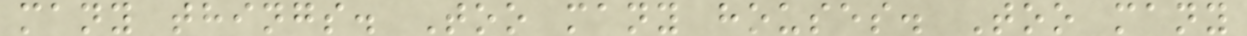many things. Too many houses. Too many
